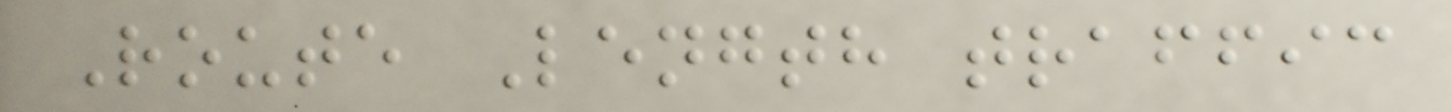Route Length traffic
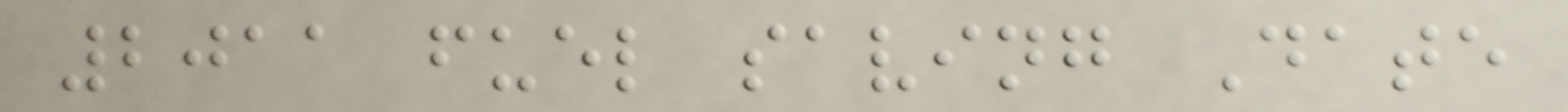2011 fuel saving Date
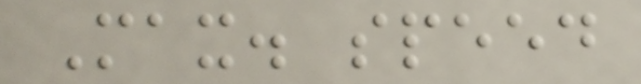Max. speed
